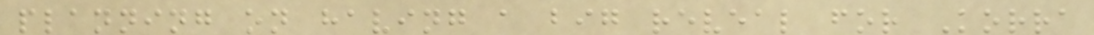planning on having a big reveal for Korra
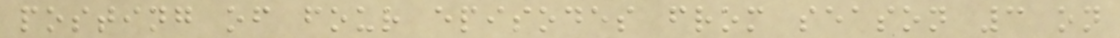posting of four episodes from season 3 on
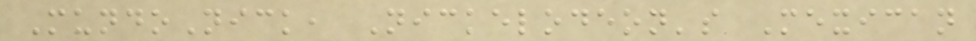MundoNick, Nickelodeon's Mexican
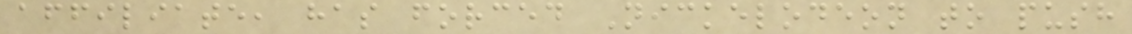affiliate, has forced Nickelodeon to push
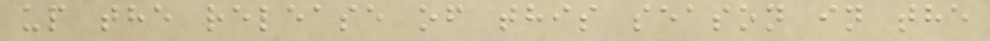up the release of this season in the
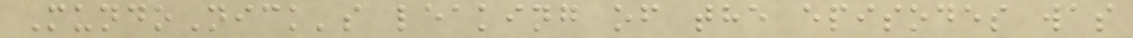MundoNick's leaking of the episodes was
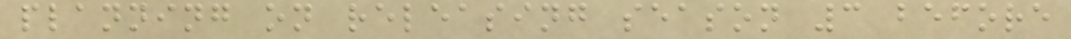planning on releasing season 3 before
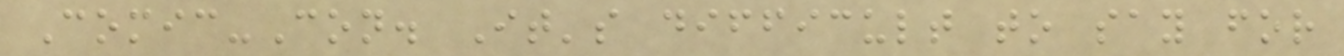Comic-Con. It's difficult to say for
